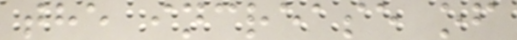the increase of
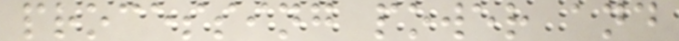processing power and
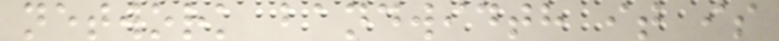network bandwidth it is
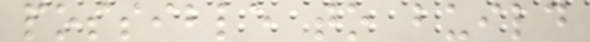possible to build
